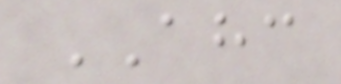AHC
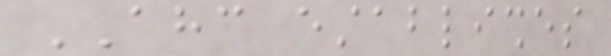AHC establishes
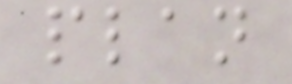plan
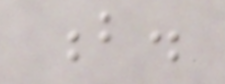b.
